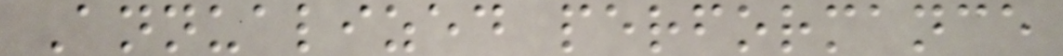Annualized performance
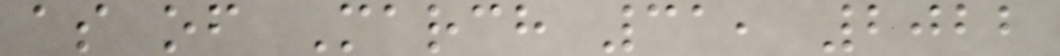as of March 31, 2022
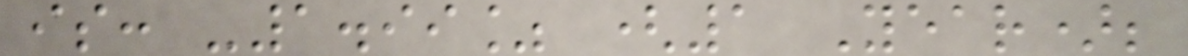is: -1.99% (1 Year);
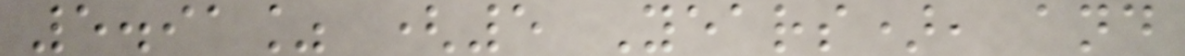5.91% (5 Years), and
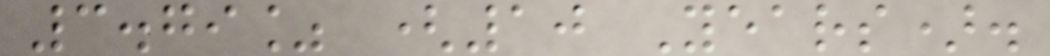3.79% (10 Years).
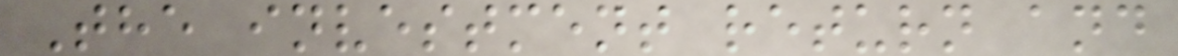The investment return and
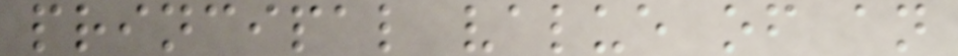principal value of an
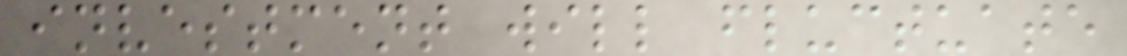investment will fluctuate
